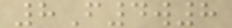8F4w8
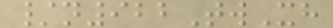/n922TwXh
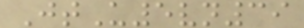JtU5vn39
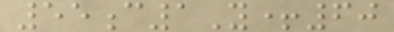55c1Y+60
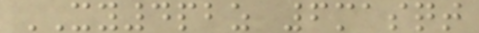XY4pbz 6masqt
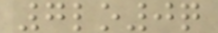7lo0q
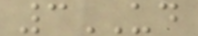3UD
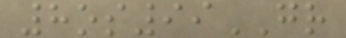8os99GR
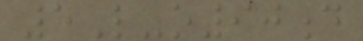5L-o90d
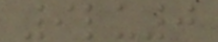9lu0
